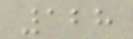128
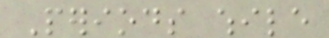Periods while
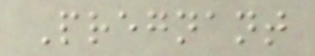Pregnant
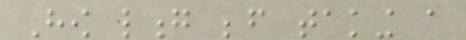How long before taking a
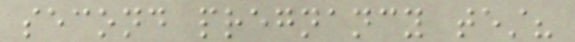second pregnancy test?
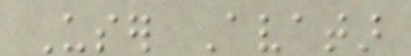User Avatar
